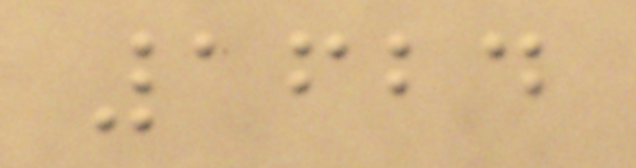1624
